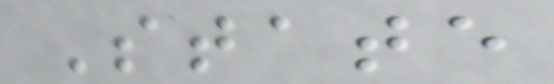State
